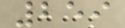259
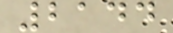2144
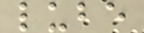lube
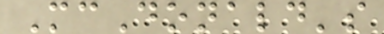McDonald's
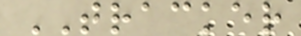TRACKER
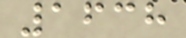1638
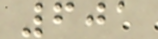601
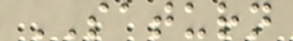SATURN
